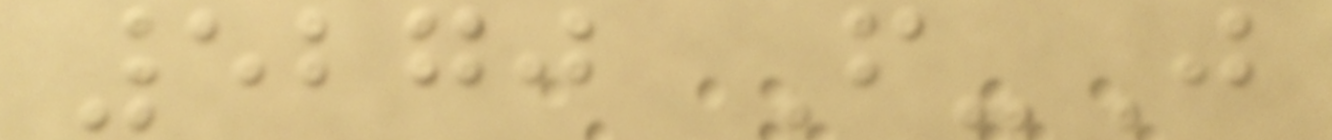5270 F-J
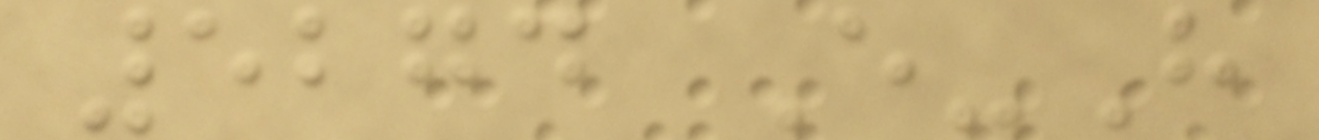5274 E-H
